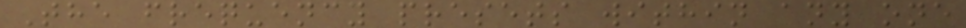The frequency presets within any one
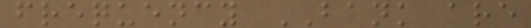frequency BANK are
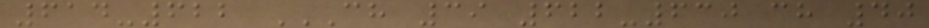614-622 CH 39 622-630 CH 40
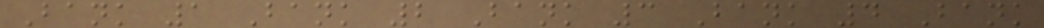Bank 1 Bank 2 Bank 3 Bank 4 Bank
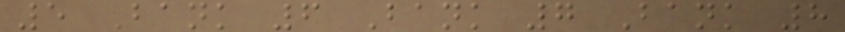5 Bank 6 Bank 7 Bank 8
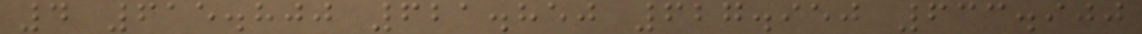4 615.800 621.850 627.950 633.900
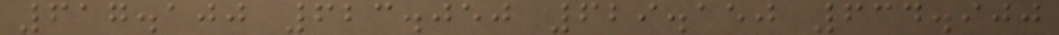617.100 623.050 629.150 634.900
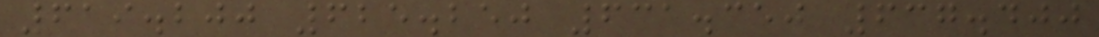619.200 625.250 631.350 637.400
